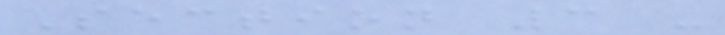Section 3 -
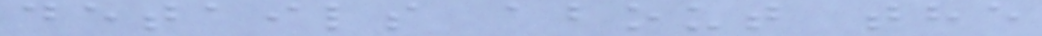details about the
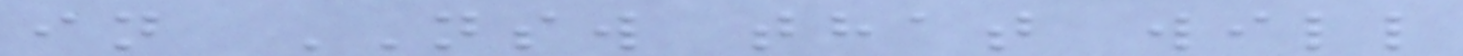in NSW that will
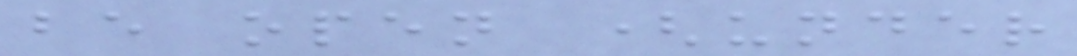be open (under
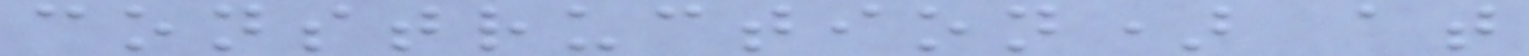construction) at
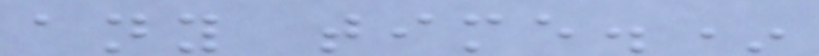any time.*
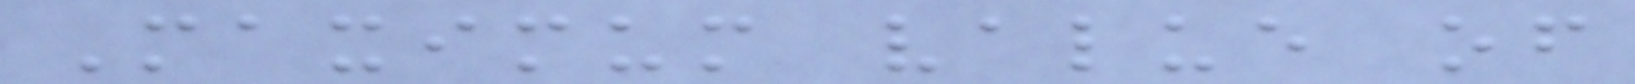Maximum value of
